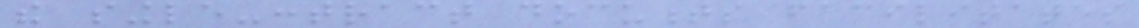the single-contract documents facilitates
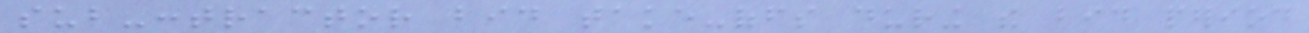sub-contractor bid take-offs during the bid period
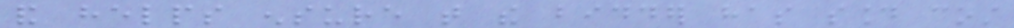and helps ensure that the bidder has sound cost
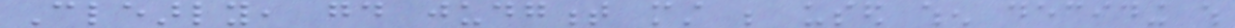Clearly, good judgment must be used when deciding which
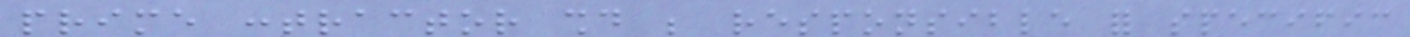prime contractor should be responsible for specific
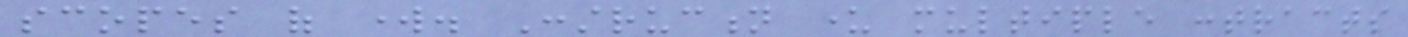scopes of work. Construction under multiple contracts
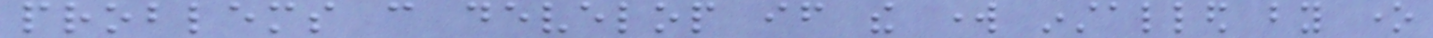problems can develop if the work installed by one
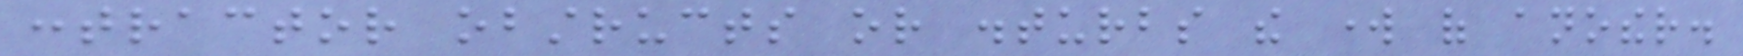contractor obstructs or disturbs the work of another.
